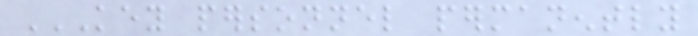KEY PERSONNEL PERMANENTLY
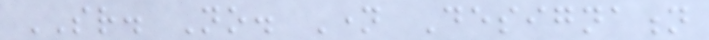SR. No. Name Designation
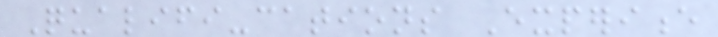Qualifi-cations Experience
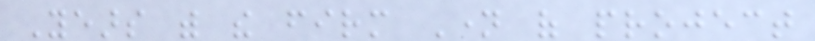Years with the firm Name of project
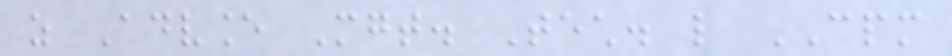as Advance Mgt. Tech. like CPM
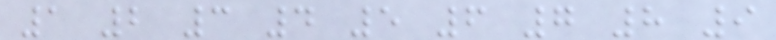1 2 3 4 5 6 7 8 9
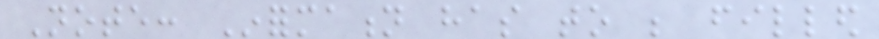Note: Information has to be filled
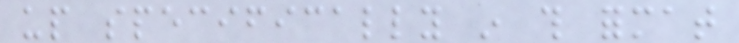up specifically in this format
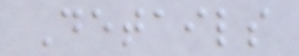Details
